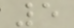5
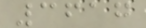3617
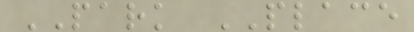PARK PLACE
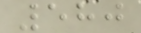580
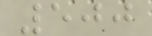500
